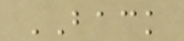BACK
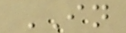IN
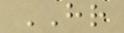HR
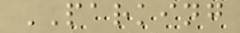PARKING
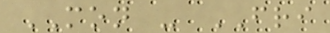MON - FRI
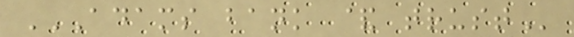ADAMS BANK & TRUST
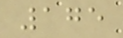175
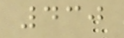430
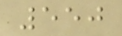550
